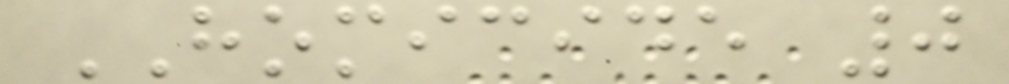HOMICIDE 0
